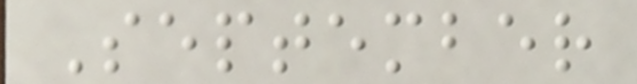September
